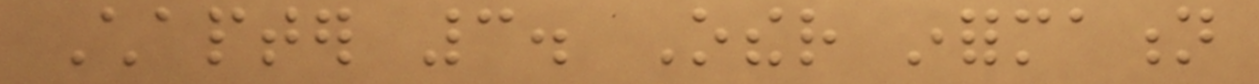Chapter 3. Other information
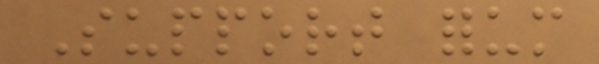Support forum
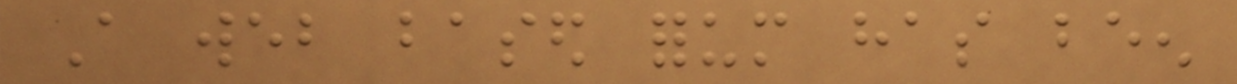A web based forum has been
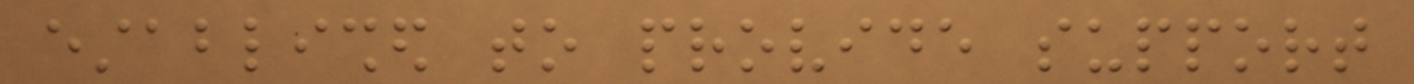established to provide support
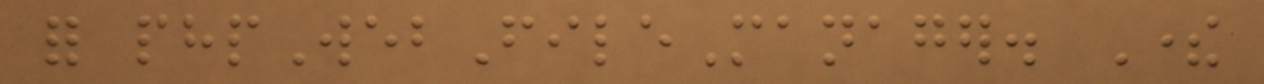for phpWebFileManager. There
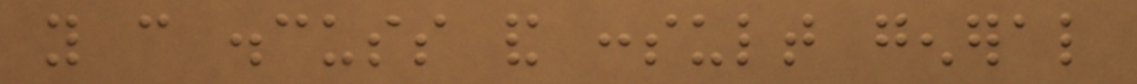you can discuss and consult general
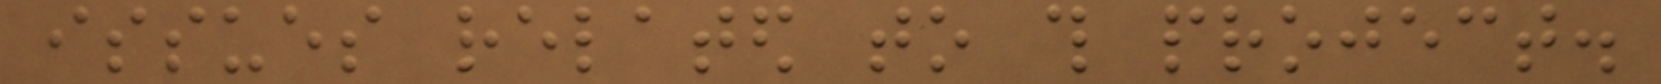issues related to this project.
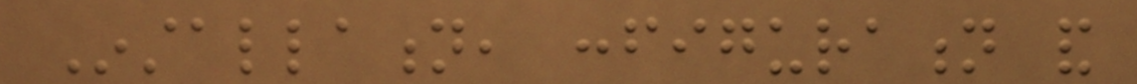Installation, configuration and
